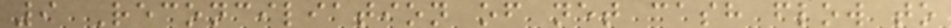9 Reconciliation of net cash flow to
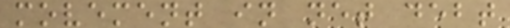movement in net debt
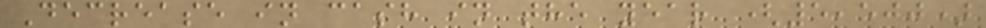Decrease in cash in the year (5,500)
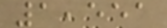1,551
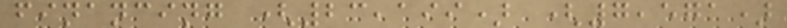financing (23,199) (7,571)
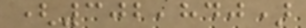(302,840)
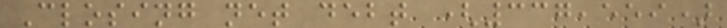Closing net debt (337,559)
